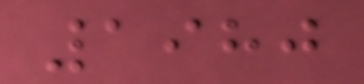1980
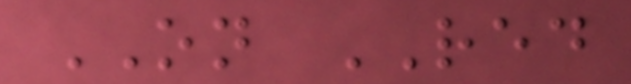ON RED
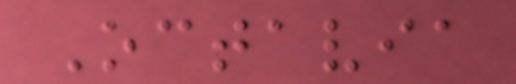Octavia
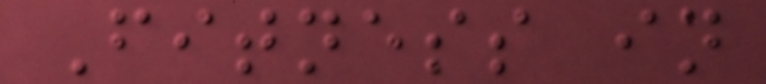Fitness in
